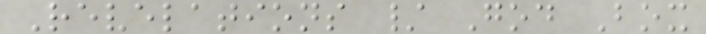Revelations / God Box
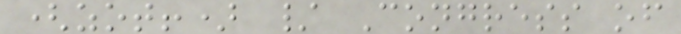(zot!) / Congress of
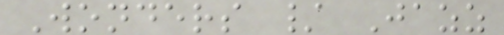Wonders / Jazz
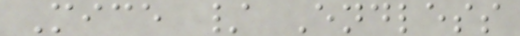Mice / Endless
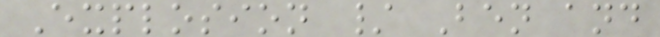Explosion / Ben and
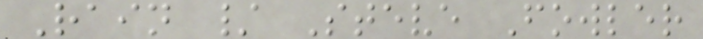Rain / Steve Fowler
